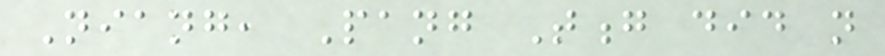Niang, Pang Tong did not
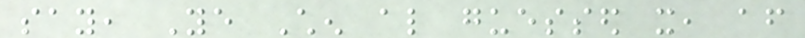say, Ye Chen also guessed it, after
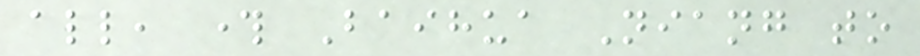all, through Baihua Niang to
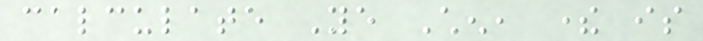calculate Ye Chen, there is
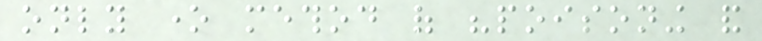only one method of "poisoning and
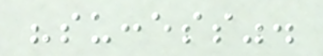"success".
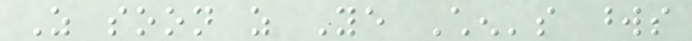As soon as Ye Chen's words
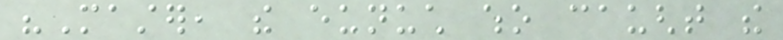"Master, the eunuch who caught the
